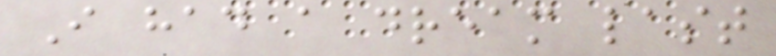I had a dream last
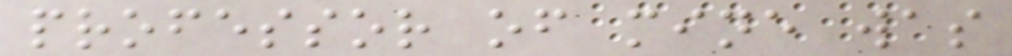professor of mine was
